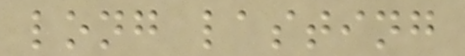long lasting
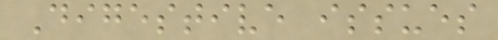Digestive issues
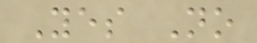Yes No
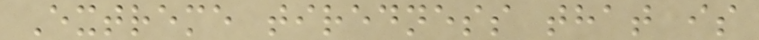Extreme tiredness that is
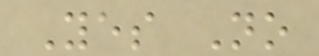Yes No
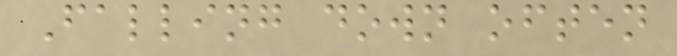Falling down often
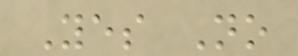Yes No
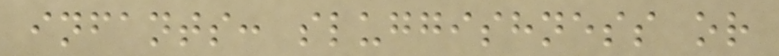infants: sluggishness or
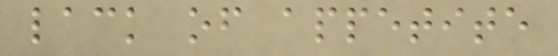lack of appetite
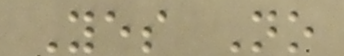Yes No
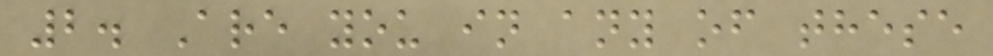2. Are you in any of these
